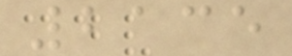2135
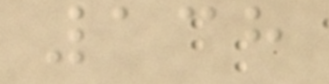138
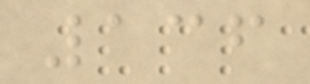136
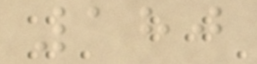180
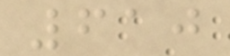610
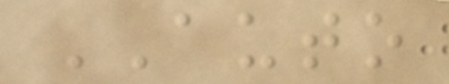AUTO
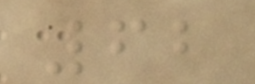62
